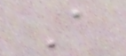A
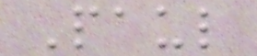Paul
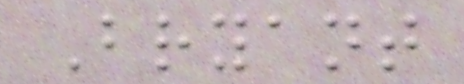Bryant
